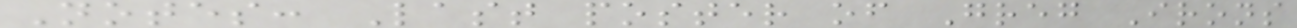Notes: Last poster of Greg Irons
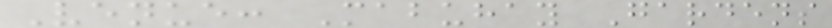Venue: Mabuhay Gardens
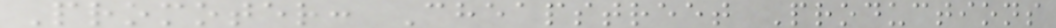Promoter: Cheapstreet Productions
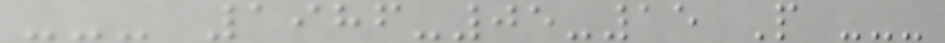--- 1986-05-15 P ---
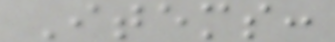Items:
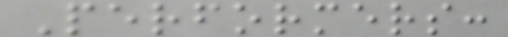Performers:
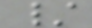/
